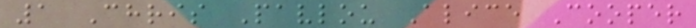1 Chris Pavlou Alice Cooper
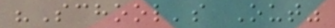"School's Out"
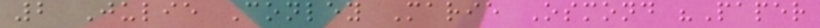2 Julie Conley Marie Osmond "Paper
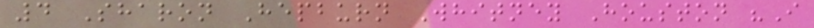4 Sharon Hepburn Whitney Houston "I
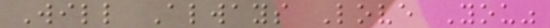Will Always Love You"
